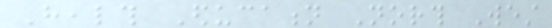Health Education North West
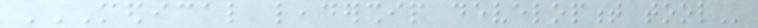MEDICAL LEADERSHIP DEVELOPMENT TOOL
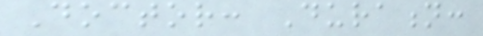Doctor: Duration:
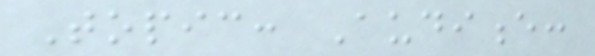Topic: Audience:
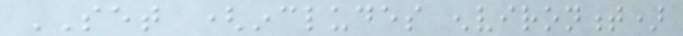SET (includes environment)
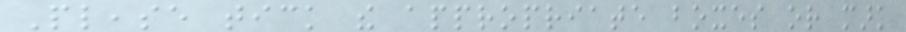Please tick the appropriate boxes or mark
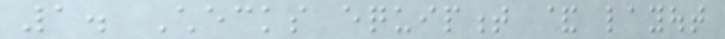1. Checks equipment & layout
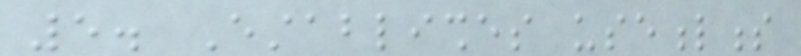5. Establishes usefulness
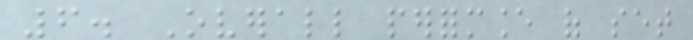6. Overall performance of set
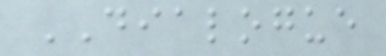DIALOGUE
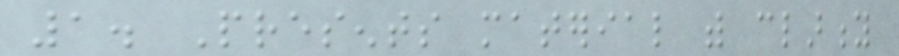1. Presents material with clarity
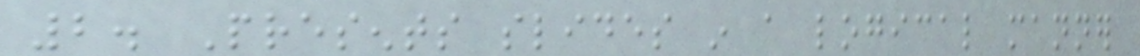2. Presents slides in a logical manner
